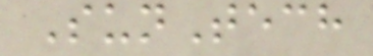SunTech
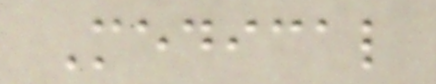Medical
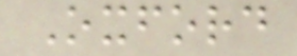Oxford
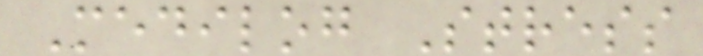Medilog Stress
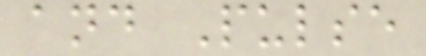and Pulse
